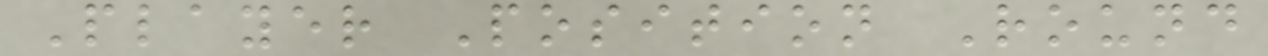Player Position Round
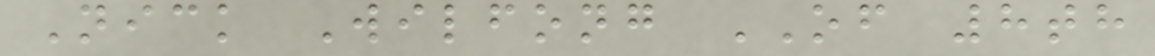Nick Wilfong OF 8th
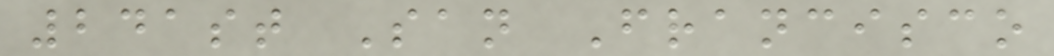241st San Francisco
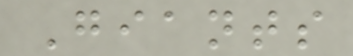Giants
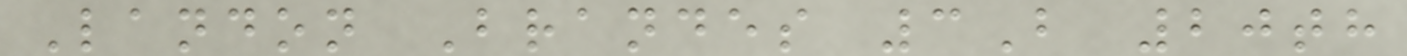Landon Brandes 3B 20th
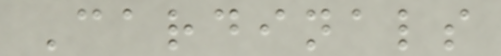Cardinals
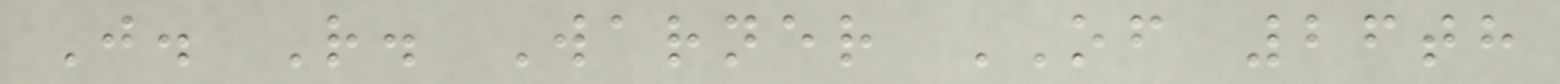J. R. Warner OF 26th
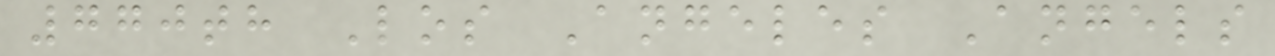770th Los Angeles Angels
